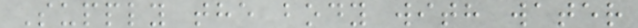Supply the body with water
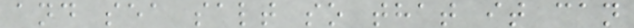and sea salt so that it can
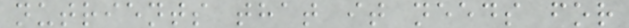nutrients that it needs for
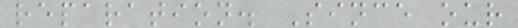reparation. Since our
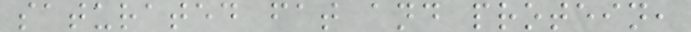saturated fat and protein,
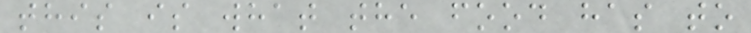this is what the food has to
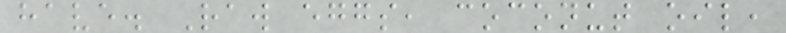have. Raw eggs, coconut oil,
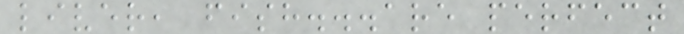liver, fish...are perfect
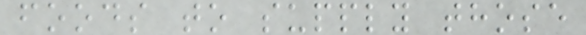foods to supply those
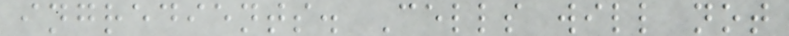ingredients. Cells will not
